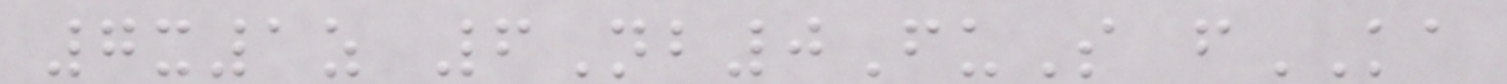7x1z 6Nb0FuS fKA
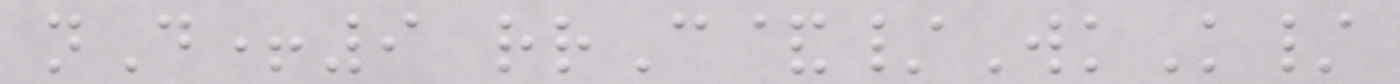nD+9 rrC&/WkK/
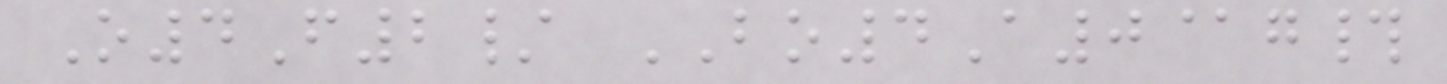O4F2/ BO4A0@g#
